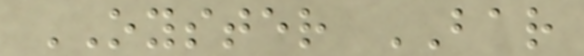OYSTER BAR
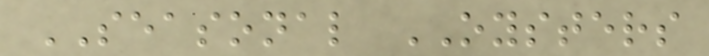SEASONAL OYSTERS
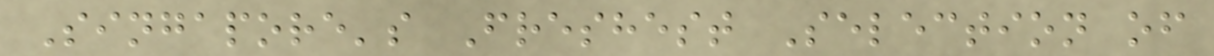Singapore's Freshest Selection of
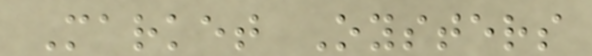Market Oysters
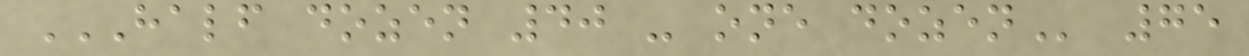HALF DOZEN 40 - ONE DOZEN 75
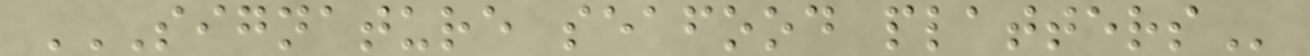SIGNATURE SEAFOOD PLATTERS
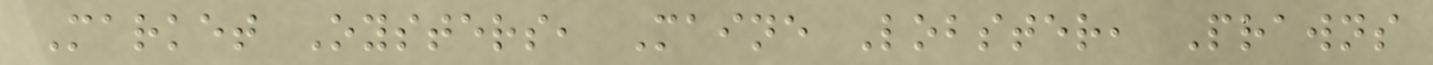Market Oysters, Maine Lobster, Prawns
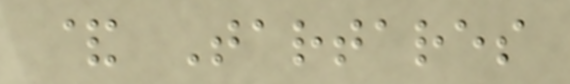& Tartares
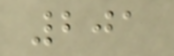201
